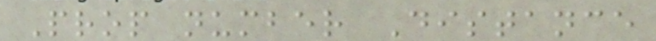Prop number Distance
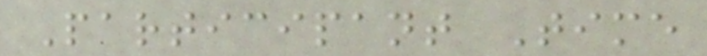Participant Time
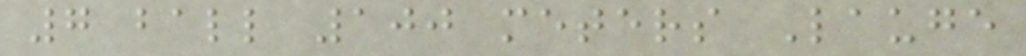7 ball 100 meters Lauge
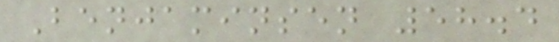Benjaminsen 58.4
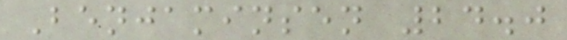Benjaminsen 24.0
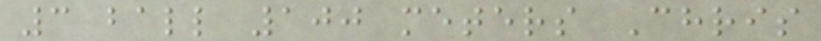3 ball 100 meters Chris
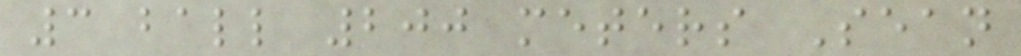3 ball 200 meters Sean
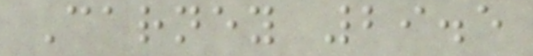Carney 29.5
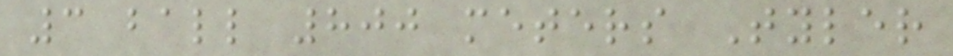3 ball 800 meters Tyler
